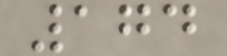174
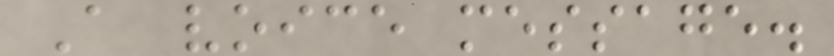A voice message.
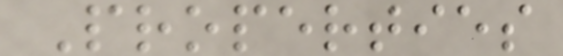Properties
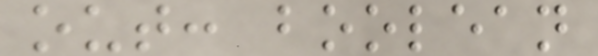out: boolean
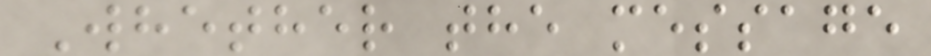Whether the message
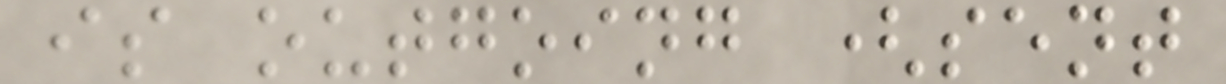is outgoing (sent
